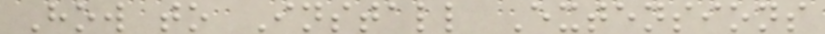How to Install Extensions
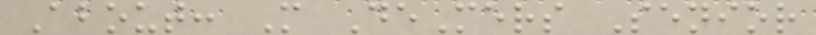About: M DeMers Senior
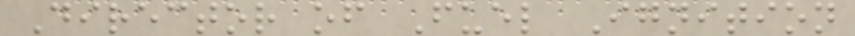Director of Fuel Ignition
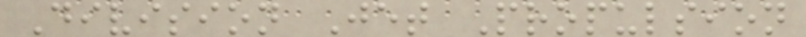Division Jet Propulsion
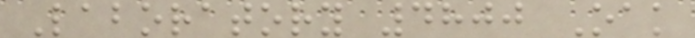Laboratory 4800 Oak
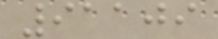91109
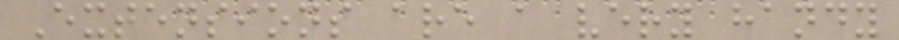Extensions are a very handy
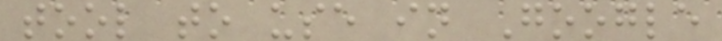tool to use in Google
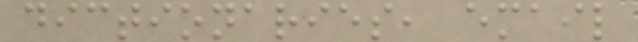dictionaries, email
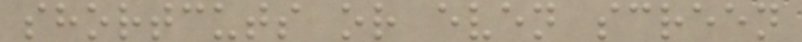shortcuts or even screen
